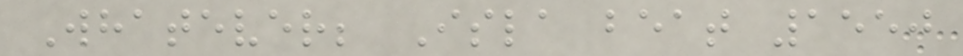Whatever; Isla beat 1550
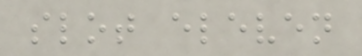slot eleven
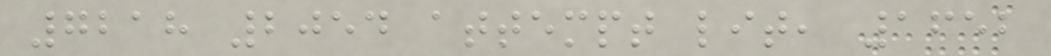7218 2054 attempt lit, 1652
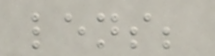lens;
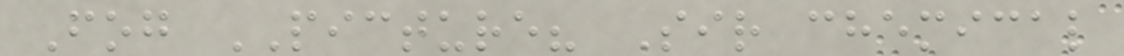Fog PICTURE? Sir chemical
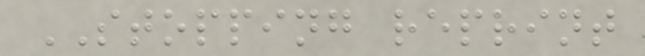STOPPING reprint
